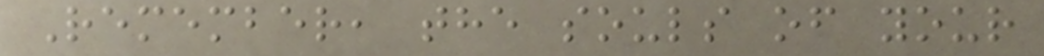Remember, the souls of your
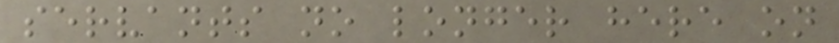servants no longer here on
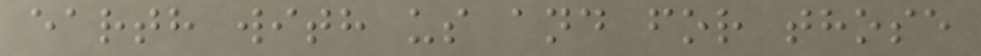earth with us and for those
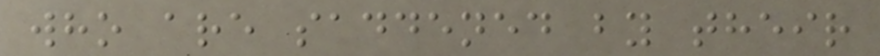who are saddened by their
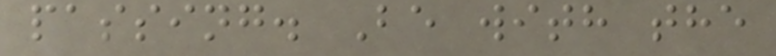passing. Be with the
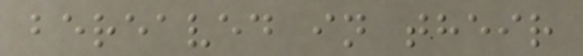bereaved in their
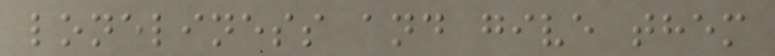loneliness and give them
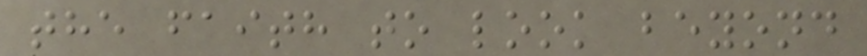the faith to look beyond
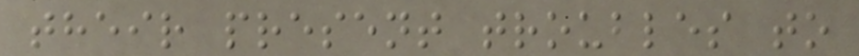their present troubles to
